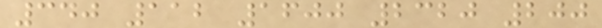340 112 1600 2320 200
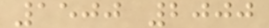1500 2000
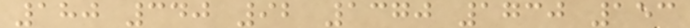180 340 92 1370 1730 153
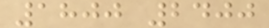1800 2400
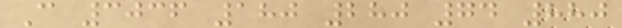C 3036 180 280 74 880
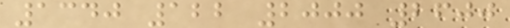1340 122 2000 2600
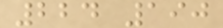224 190
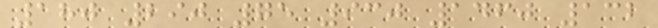180 290 75 930 1460 132
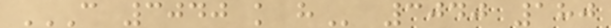C 3040 K H 3040 180
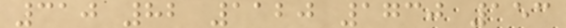310 82 1120 1730 153
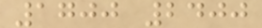1700 2400
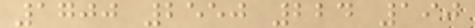1700 2550 224 190
